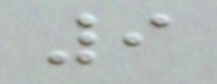9
